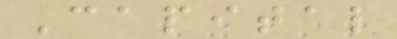Capital
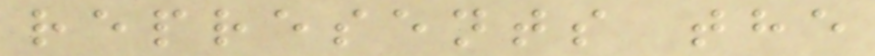represents the
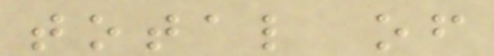total of
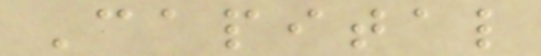Capital
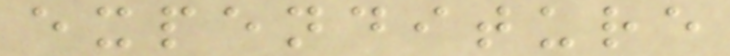expenditure
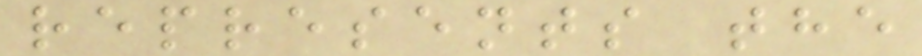represents the
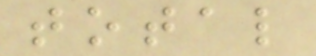total
